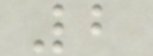2
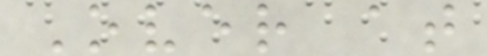Over at
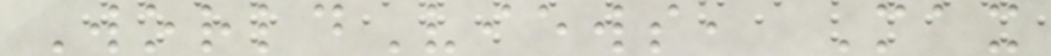WorldViews, Max
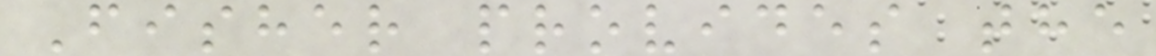Fisher provides the
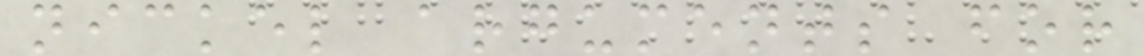nickel arguments for
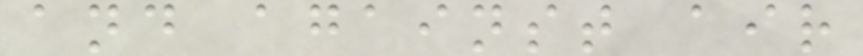and against air
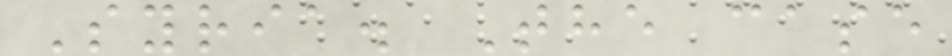Syria. The case
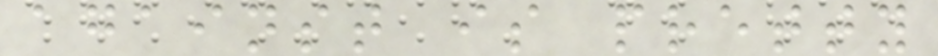against is pretty
